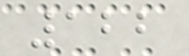122
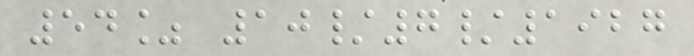54% 10/7/1927
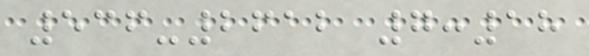536-2612 7:18
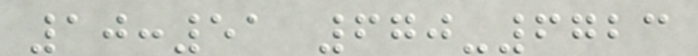10:51 670-6723
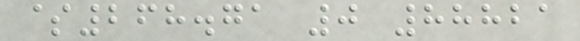$268.71 0 88821
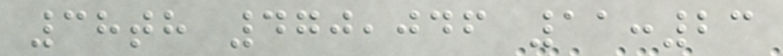38th 470,046 11:23
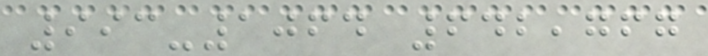993-1064 642,767
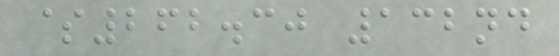$262.30 132nd
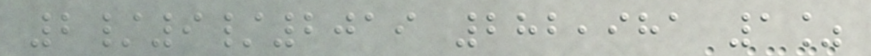2/9/2019 282,981 1%
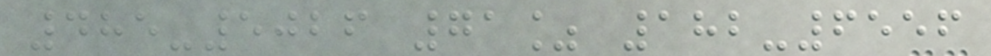485-5026 71% 182-6556
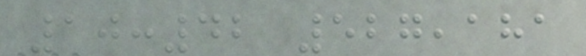10:42 527,181
